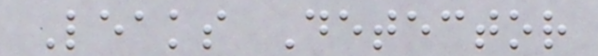Leaks Detector
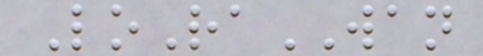LoRaWAN
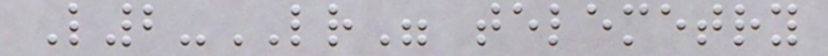L2-LR" telemetry
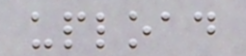upload
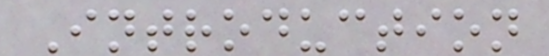Introduction
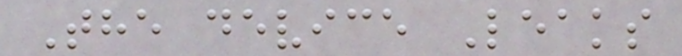The device Leaks
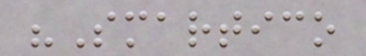"Smartico
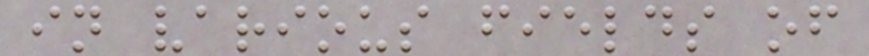in various fields of
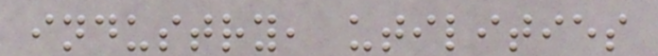industry, utilities
